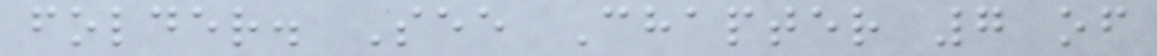folder. See Chapter 7 of
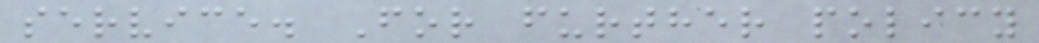service. For further policy
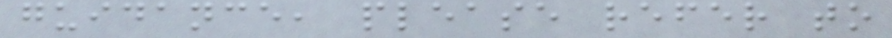guidance, please refer to
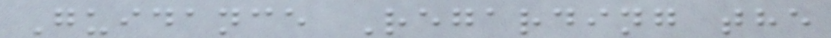Guidance Regarding the
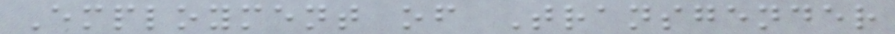Employment of Transgender
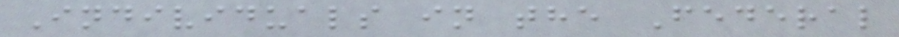Individuals in the Federal
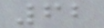62
